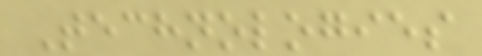Technologies
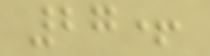27+
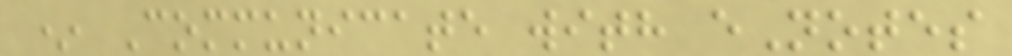* Communicate with eNotes
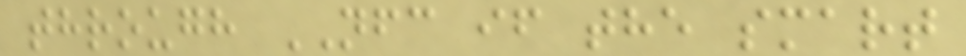through NFC if the smart
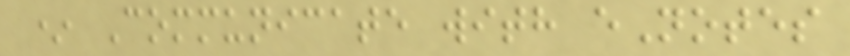* Communicate with eNotes
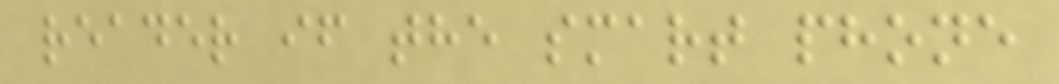reader if the smart phone
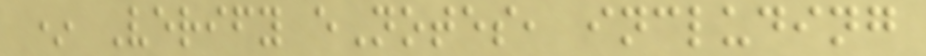* Verify eNotes, including
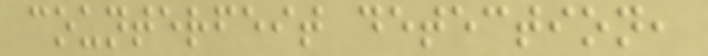counterfeit detection,
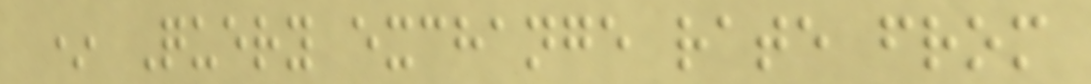* Query exchange rate from
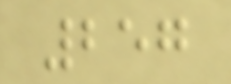257
